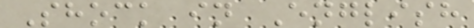Shock in English
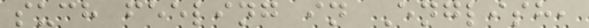such feeling in English,
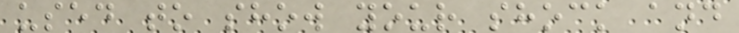used to show your shock and
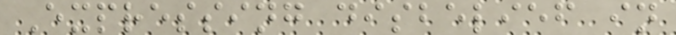Expressing disbelief in
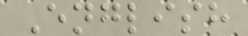English
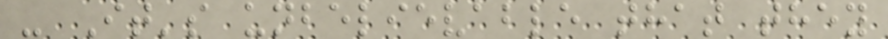- It's unbelievable that they
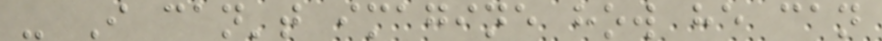- I can't imagine how he can
